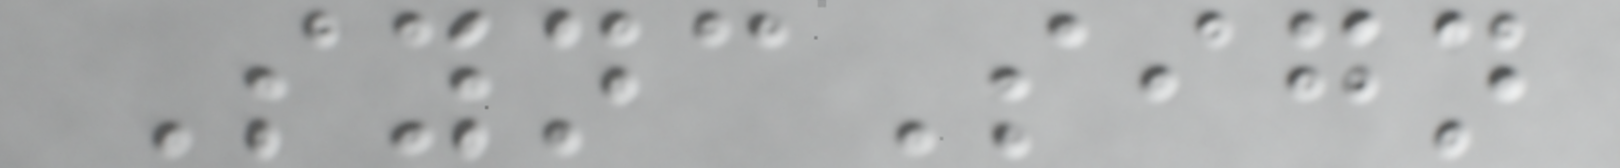SyncSign
